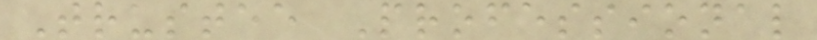Trustee Professional
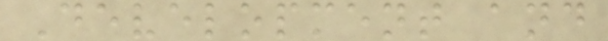Development and
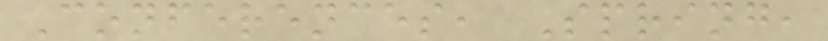Conferences, Spring,
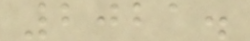2021.
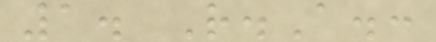1. R.A.:
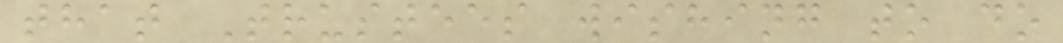that Trustees wishing to do
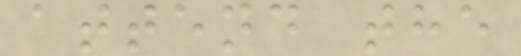attend the
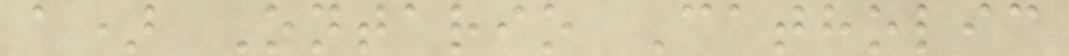a) Ontario Catholic
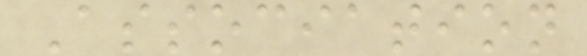Association
